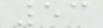53
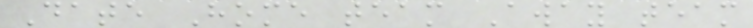Date Home team Away team
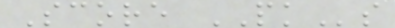Score PKs
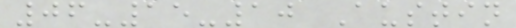06-15-10 Austin
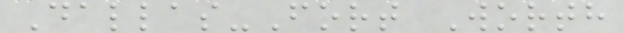Dallas-Fort Worth
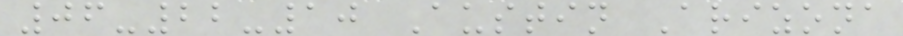06-22-10 Austin Arizona
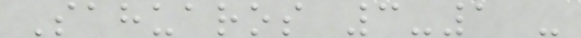Sahuaros 3-1 -
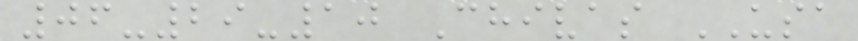06-29-10 Chivas USA
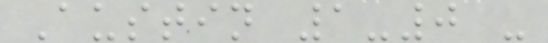Austin 1-0 -
